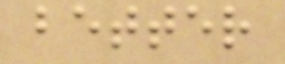better
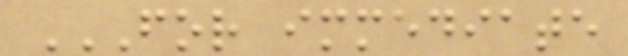FOR IMMEDIATE
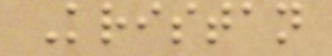Kristan
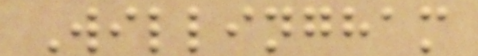Willingham
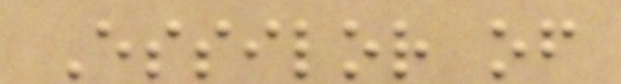Essilor of
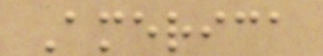America
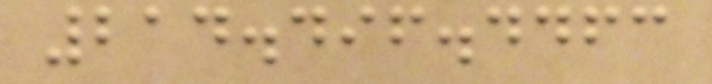214.496.4463
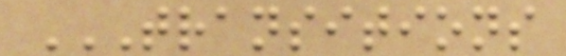TRANSITIONS
